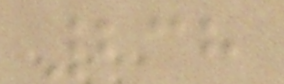238
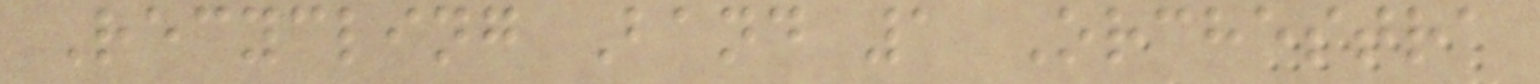Recycling Band 1 Orchestra
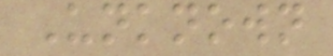Unknown
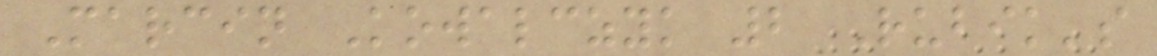Marcin Kowalczyk 2 Rubik's
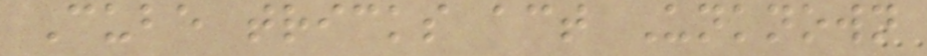Cube tricks act Unknown
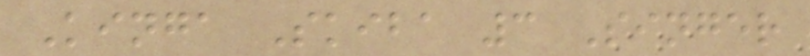Kinga Skiba 3 Singer
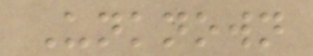Unknown
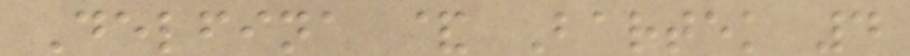Delfina & Bartek 4
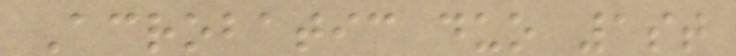Acrobatic duo 1st
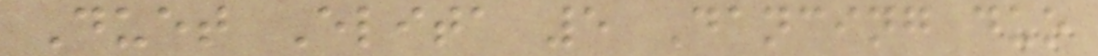Duet Elita 5 Dancing duo
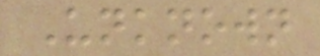Unknown
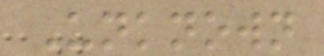Unknown
